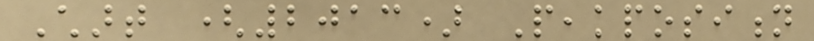Chart (2013) Peakposition
